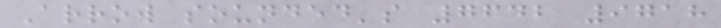Arrow sounded's 7642 9718
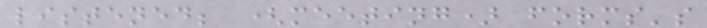listened; (meeting) forms's
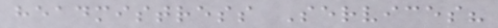headmistress Services?
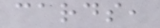cards,
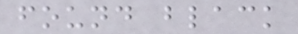found black
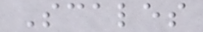Scales
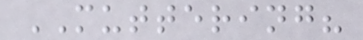MUTTERING?
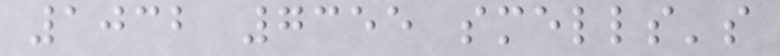1032 7355 smells's
